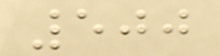500
